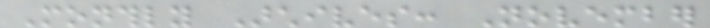Monthly Archives: November
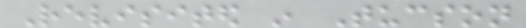Revisited in Tucson
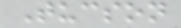Tucson
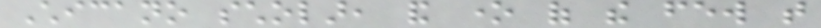Chicano scholar, and one of the few that
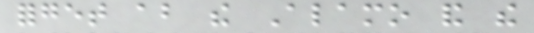forget about the Alamo and the
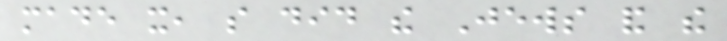made it, so did the Jews and the
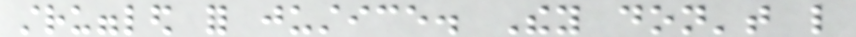struggled for justice. They don't like
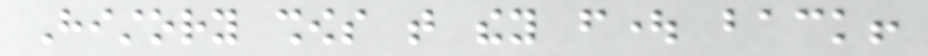History shows that they fought back!
